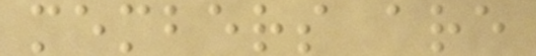members are
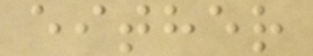either
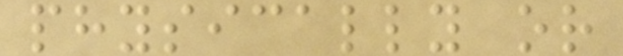physically or
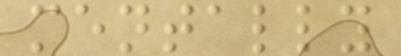mentally
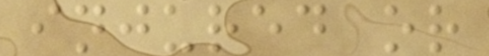injured or
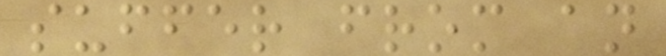suffer from an
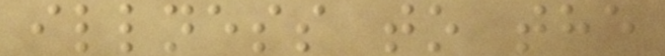illness to the
